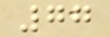77
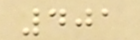401
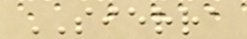SIERRA
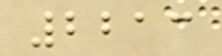2213
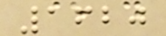1620
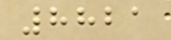8821
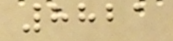8821
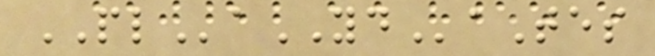PLaYDaTes
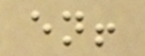en!
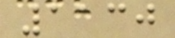1130
